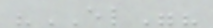"EL"?
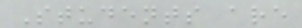Students are
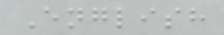English
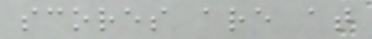scores are at
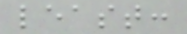least:
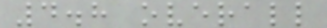4.8 overall
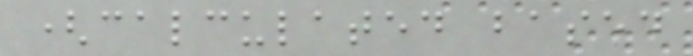(calculated based
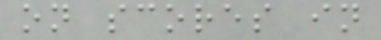on scores in
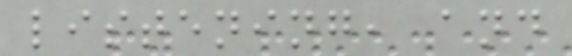listening, and
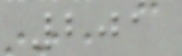201
